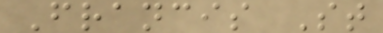Francis St
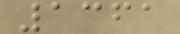1361
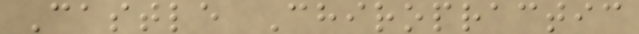Castle Chiropractic
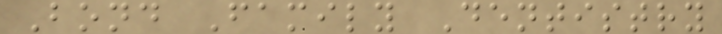Bond Family Dentistry
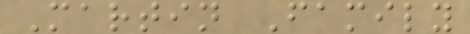Martin Family
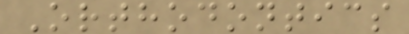Orthodontics
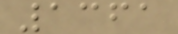1361
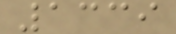1339
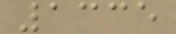1335
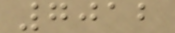7012
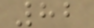82
